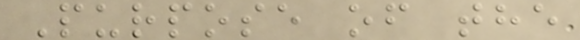Purpose of the
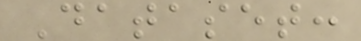Dataset:
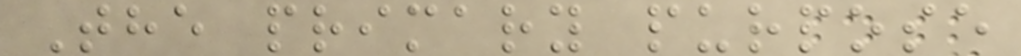The primary purpose
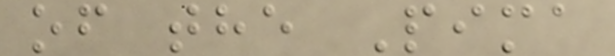of the Pima
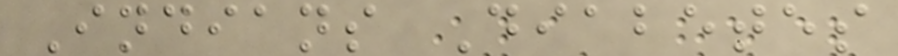Indians Diabetes
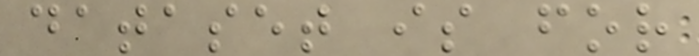dataset is for
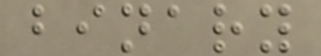binary
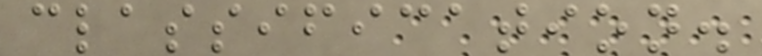classification.
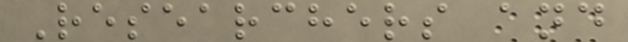Researchers and
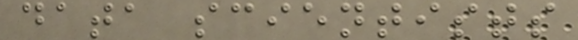data scientists
